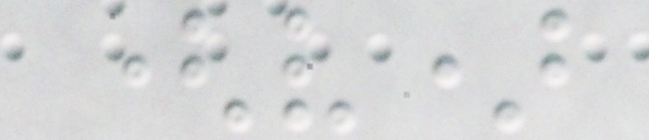(v)
